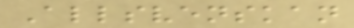Allsvenskan
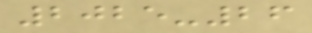2025-26
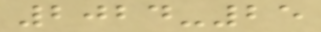2024-25
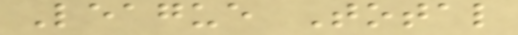League Total
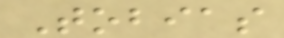Tobias
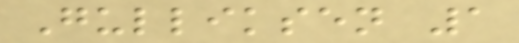Gulliksen 1
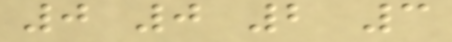0 0 2 3
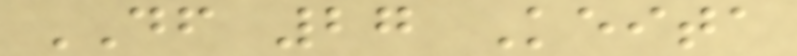DF 27 Keita
